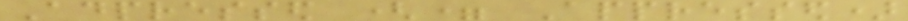Adpressed (= Appressed)
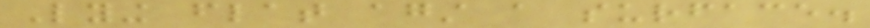Lying flat against a surface.
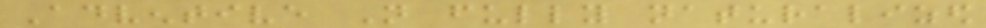Adventive Not fully naturalized
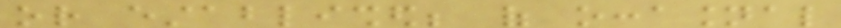or established; of occasional
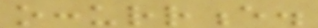occurrence.
